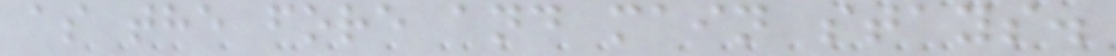as the fore and main stays.
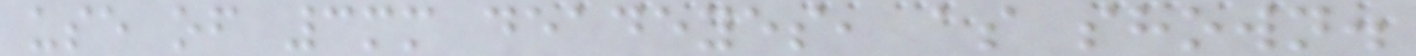use of 3mm deadeyes, as shown.
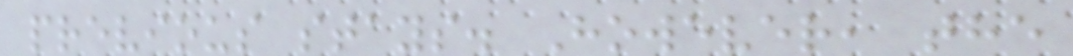previous stays. However, the
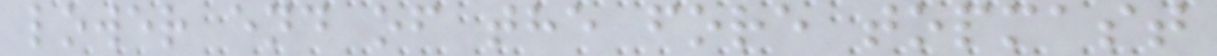lower end of the fore topmast
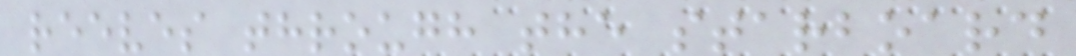reeves through the starboard
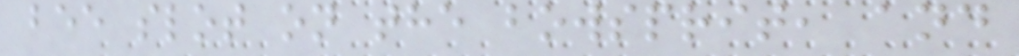bee slot on the bowsprit, and
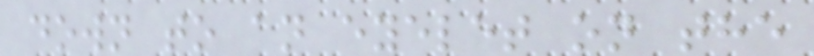down to an eyelet on the
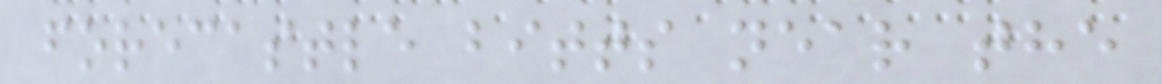forecastle bitts near the
